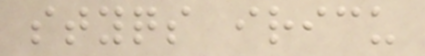styqs iricu
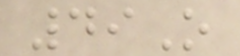49O
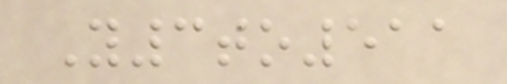Y3to511
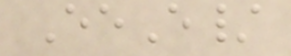EeE/
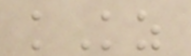kKz
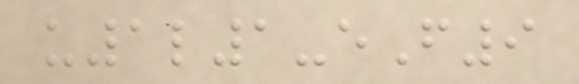u1l1-eF9
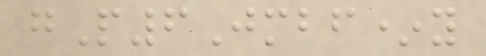gP6Jmbf*y
